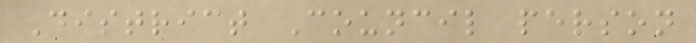District Council person
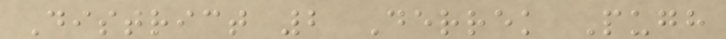District 2 Derrek Pugh
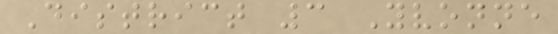District 3 Yvonne
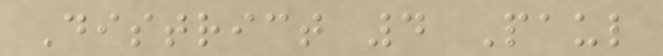District 4 Paul
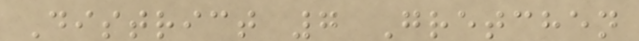District 7 Gretchen
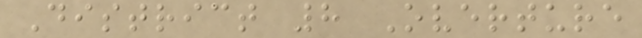District 8 Overture
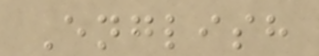English
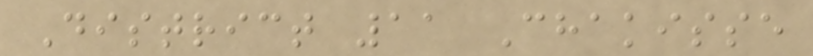District 11 Chakisse
